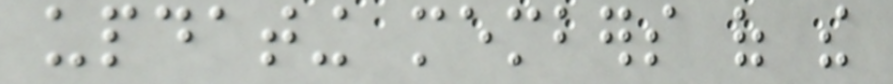updating members of the
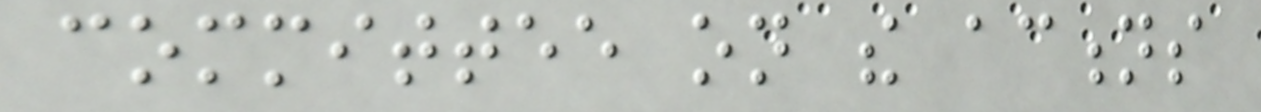committee on the actions
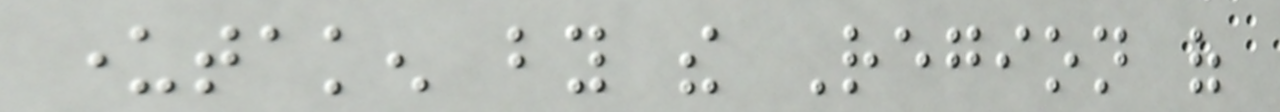undertaken by the Region of
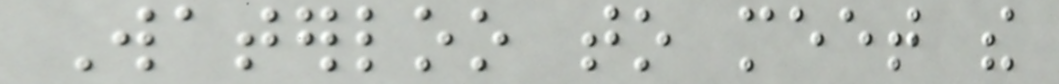Waterloo to meet the
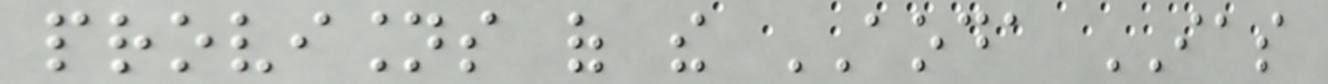provisions of the AODA IAS
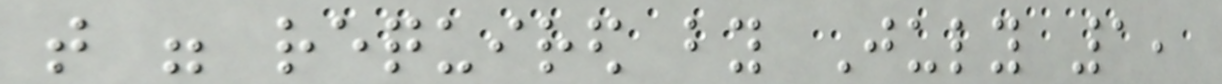that were required by July 1,
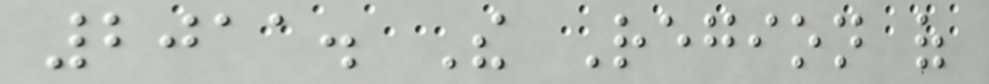2011. The Region of
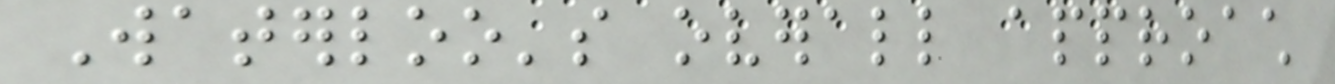Waterloo's overall approach
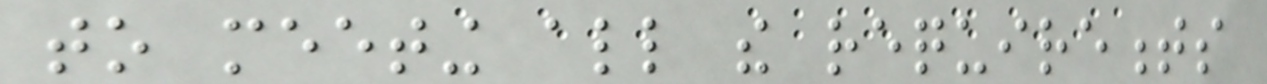to meeting all the requirements
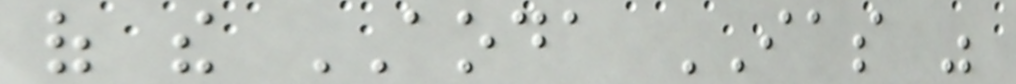of the AODA IAS was
